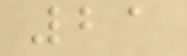21
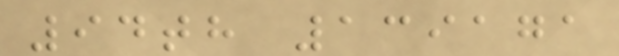94th 139171
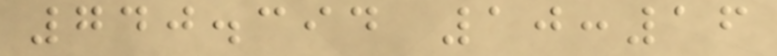740.394 10:16
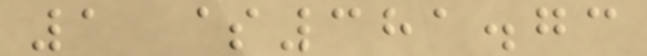1 $381.73
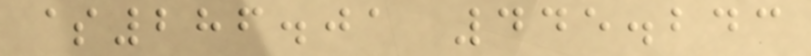$286.01 445.243
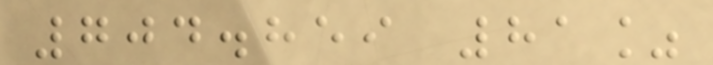704.859 81%
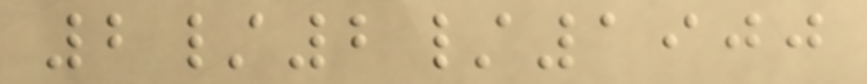2/2/1900
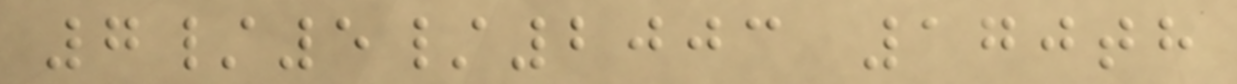7/5/2003 170th
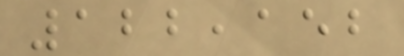122,152
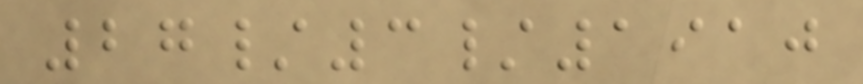27/3/1910
